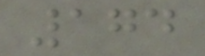174
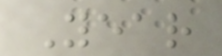Year
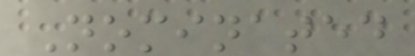Nominated
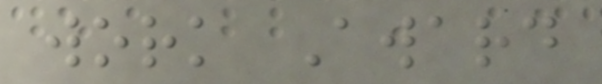work Award
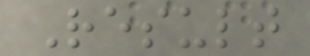Result
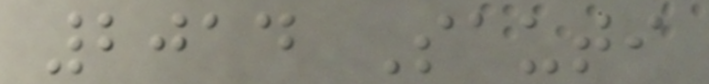2014 Sauti
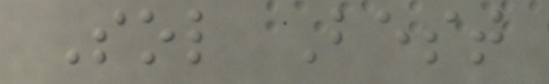Sol Best
